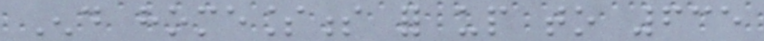End homelessness for up to 635
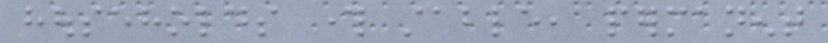households through stable, permanent
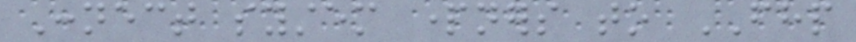Connect system partners to FHP
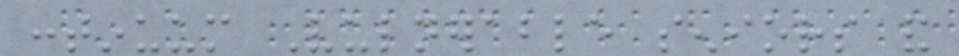continuum Vulnerable seniors and
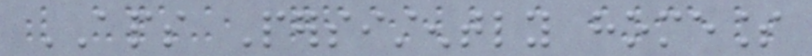APS Persistently homeless
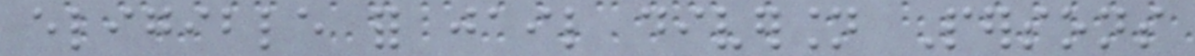eligible for jail diversion Persons
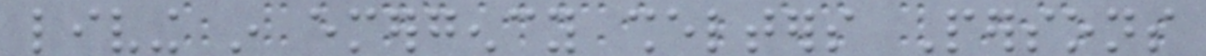living in emergency shelters Persons
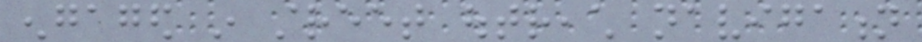engaged in street outreach navigation
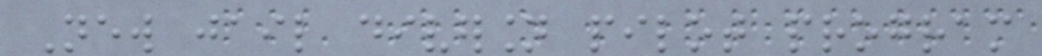New jail diversion pilot program
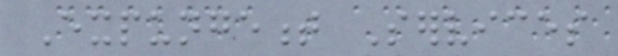Expungement Services
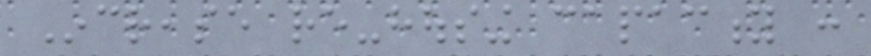Increase re-housing capacity :
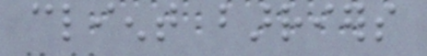client barriers
